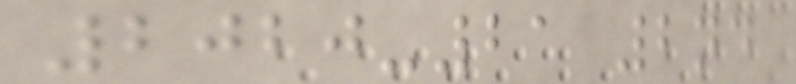2020-21 2nd
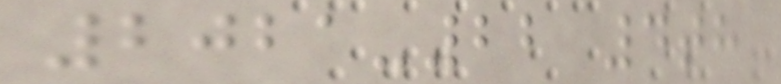2021-22 4th
